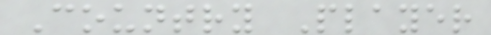Country Player
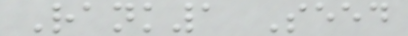Rank1 Seed
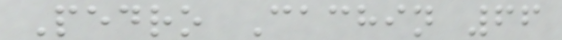Pedro Cachin 66
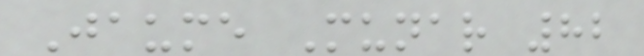Jaume Munar 82
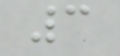3
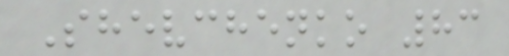Shevchenko 83
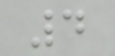4
